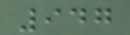947
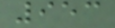953
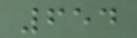654
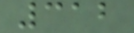312
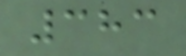383
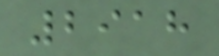2918
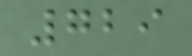729
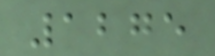1275
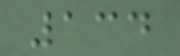134
